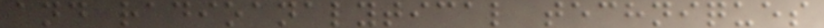and radioanalytical techniques
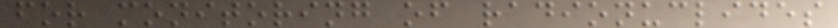for monitoring of radionuclides
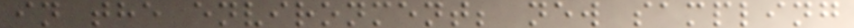in the environment; new sampling
